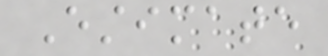Estimate
